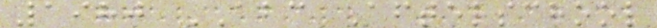1980 ABC Afterschool
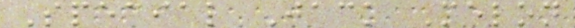Special Jack Melon
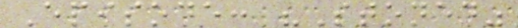Episode: "Stoned"
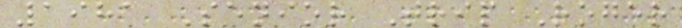1981 Senior Trip Roger
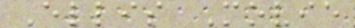Ellis Movie
